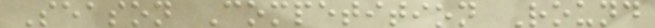Season Competition Round
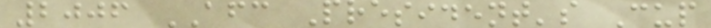2006 AFC President's Cup
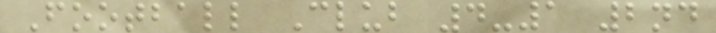Football Club 4-1 2nd
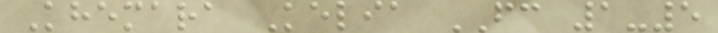Khemara Kelia FC 1-5
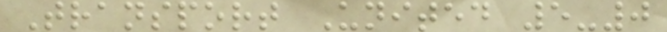Transport United 5-0
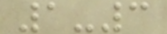1-3
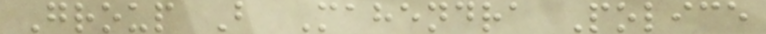Group B Mahendra Police
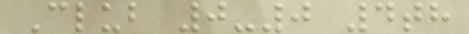Club 0-0 4th
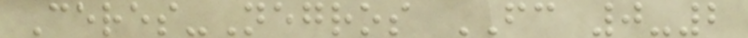Ceres-Negros FC 0-2
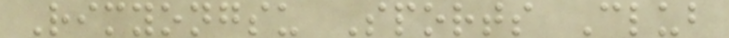Rimyongsu Sports Club
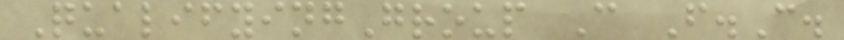QualifyingGroup C F.C.
